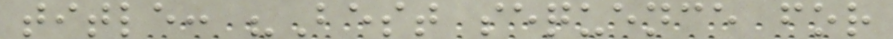title: "Best sequence for
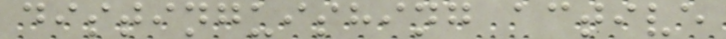distinguishing active
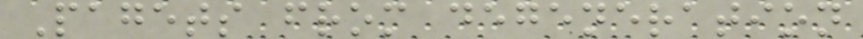Pagets from degeneration
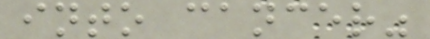into cancer"
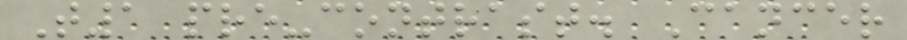T1 pre-contrast. Cancer
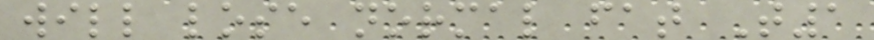will lose normal fat T1
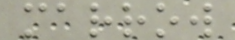marrow
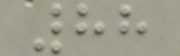88
